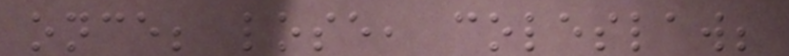once; lose, coleslaw;
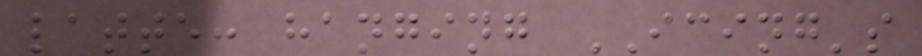latte: hanging ICING's
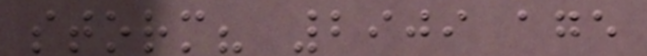storm? 2909 age
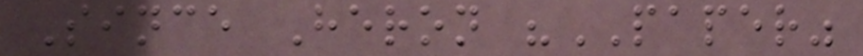Since Heron "PAPER"
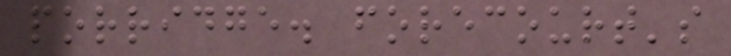porridge. forecourt's
